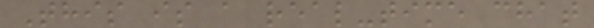This is a real-time chat
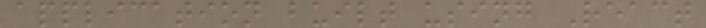application built using React
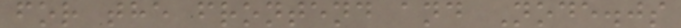for the frontend and Node.js
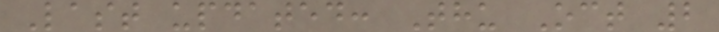Last updated: Thu Oct 2
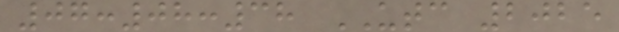07:08:38 UTC 2025
